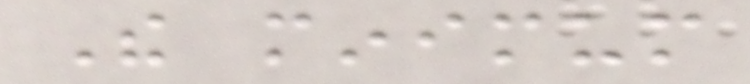The minimum
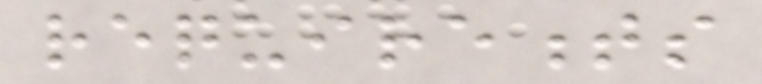requirements
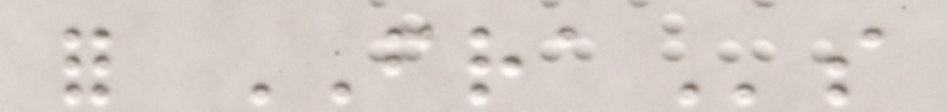for FRAs
